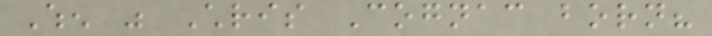When was Chris Cognac born?
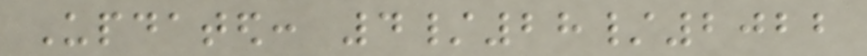Updated: 4/28/2022
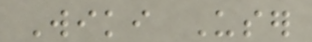Wiki User
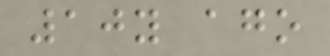10y ago
